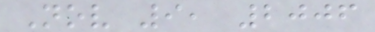Nov 9, 2006
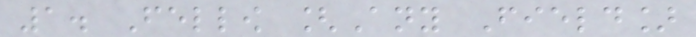1. Fellow [Any Field]
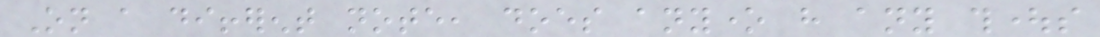On a different note, does anyone have any thoughts
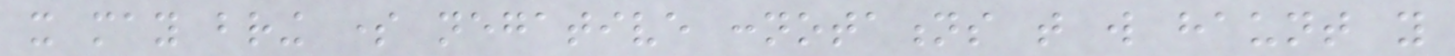it may bring some negative connotations that will haunt you
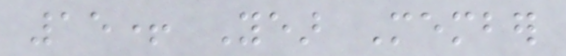15+ Year Member
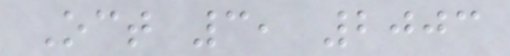Oct 3, 2003
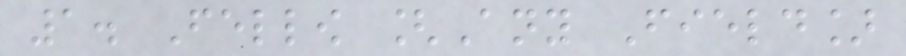1. Fellow [Any Field]
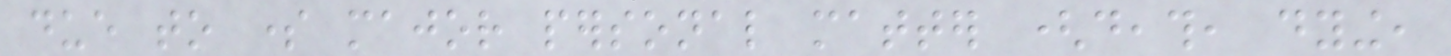due to some major personal matter (death, dying,
